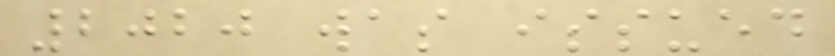2020 was issued
